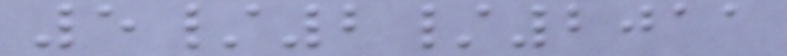5/2/2011
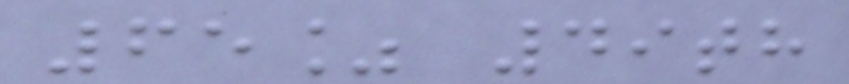65% 49th
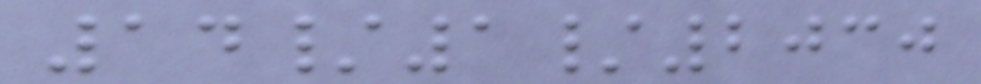14/1/2030
